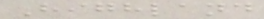Highland
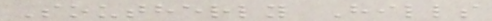Southerly Hills
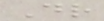Dr
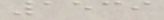1539
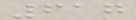617
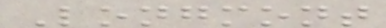Longmont
